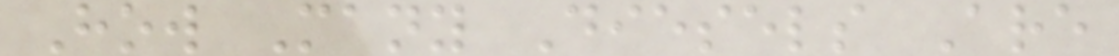How Many Diesels Are
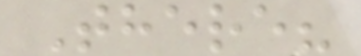There?
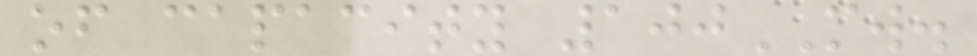of capacity 100MW.
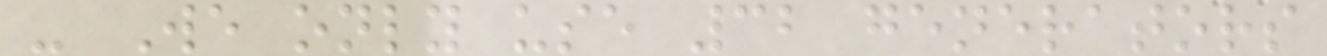- We only use 32 generators
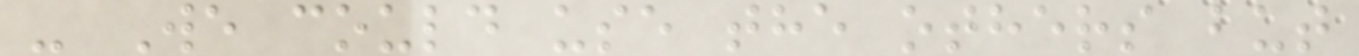- We could use the others but
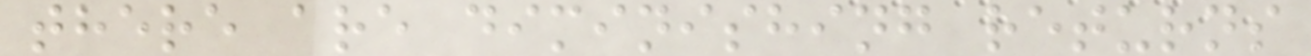there are diminishing returns
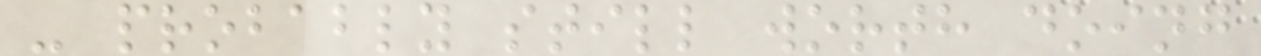- probably still worth doing
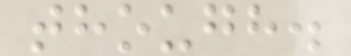though.
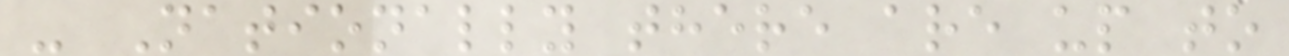- Nationally there are up to
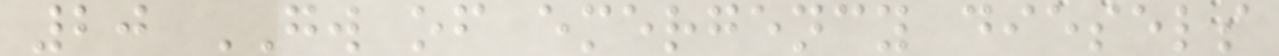20 GW of emergency diesels
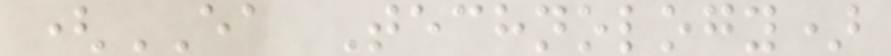(EA Technology)
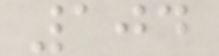104
